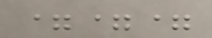===
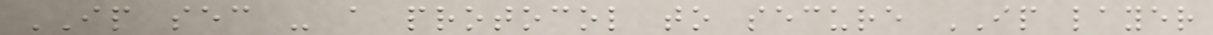IP sec - a protocol to secure IP layer
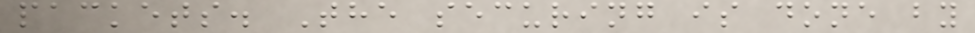packets. The securing is done by
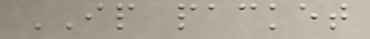IP packet
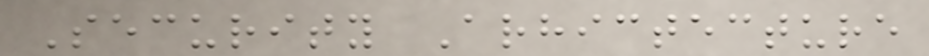Security Arhictecture
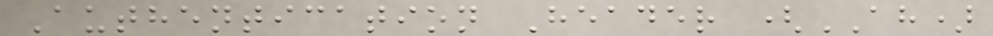Authentication Header (AH)
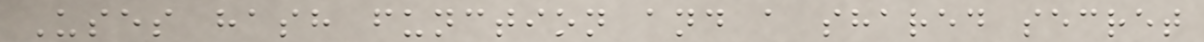Uses hash function and a shared secret
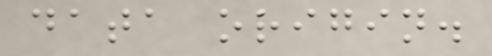data origin.
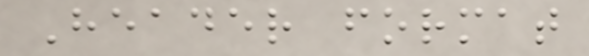Header format
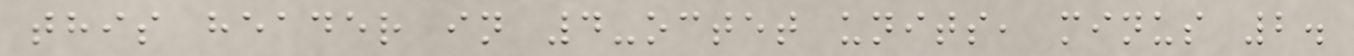this header in 4-octet units, minus 2.
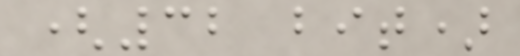(32 bit)
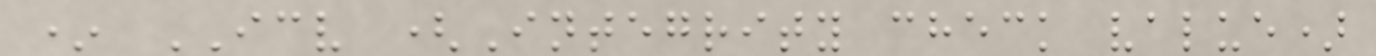* ICV (Integrity check value)
